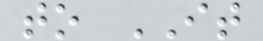to IT
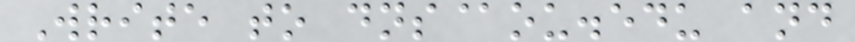Write to dns@ou.edu and
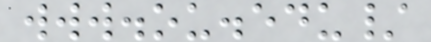www.ou.edu/
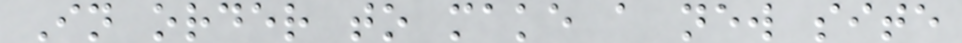In order to make a new site
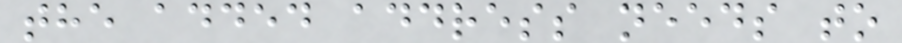the added address needs to
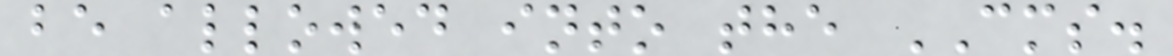be allowed into the CMS.
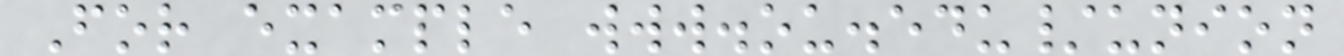For example www.ou.edu/union
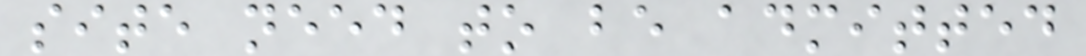site need to be admitted
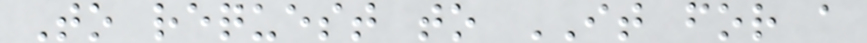To request to IT for a
